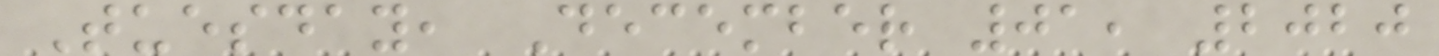Tuesday, December 01, 2020
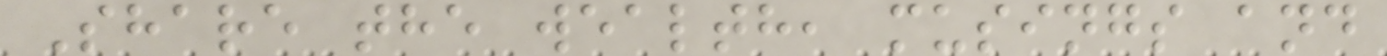Share the wealth, musings and
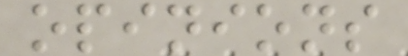opinions
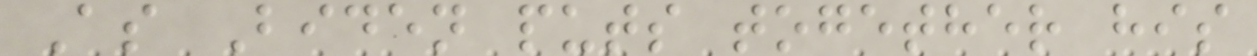As Biden puts together his
